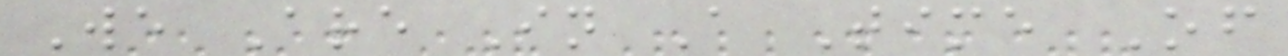We Are In A Time Of
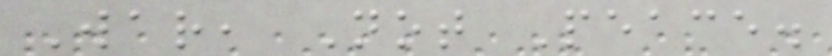War, Not Peace.
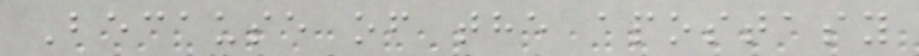Because of the apostasy
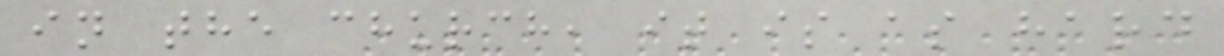in the church, it is as hard
